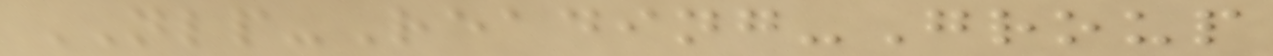NLP-Reading-Group
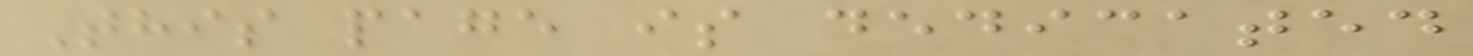This page is dedicated
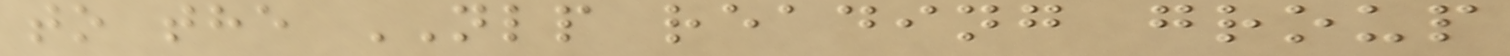to the NLP reading group
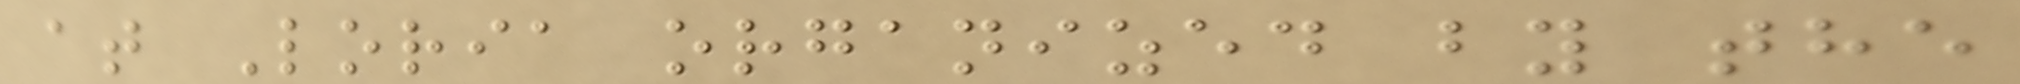at Loria organized by the
